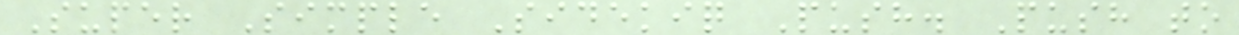Super Simple Sidekiq Push. Push to
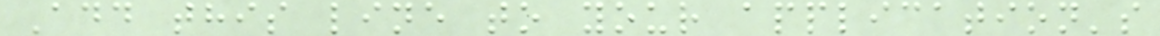Add this line to your application's
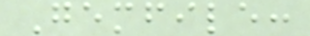Gemfile:
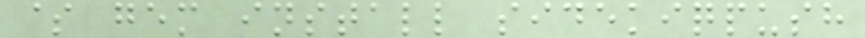$ gem install sidekiqpush
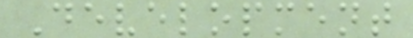Development
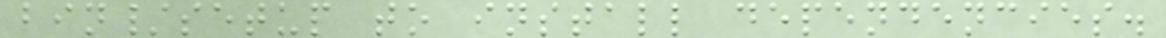bin/setup to install dependencies.
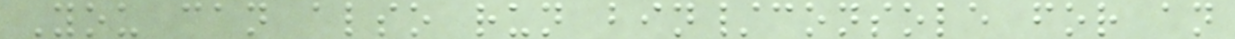You can also run bin/console for an
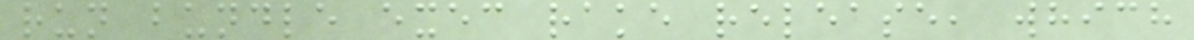run bundle exec rake release, which
